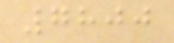7800
